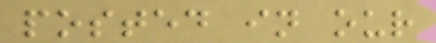posted in our
